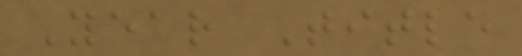Year Title
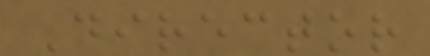Director
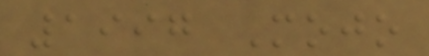1997 Mojo
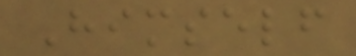Himself
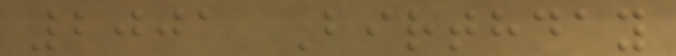2001 Birthday
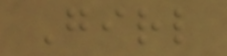Girl
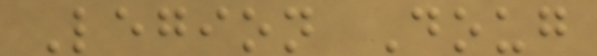Legion Doug
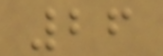26
